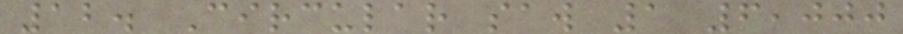12. Circular saw 1 6,000
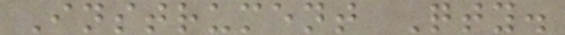Instrument Qty.
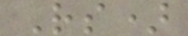Rs)
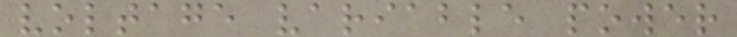voltage variable power
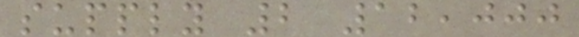supply 2 12,000
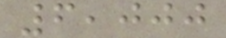6,000
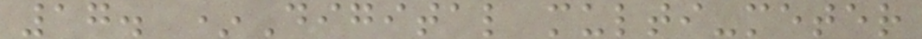17. *Digital multi-meter
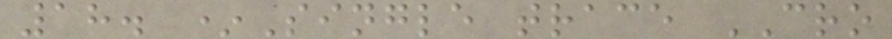18. *Single trace CRO
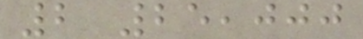2 25,000
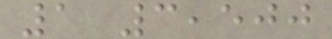1 3,500
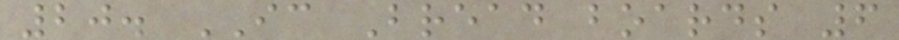20. IC Bread boards 6
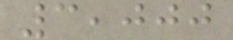3,000
